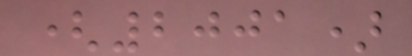(2001)
